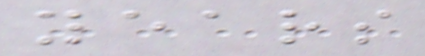years
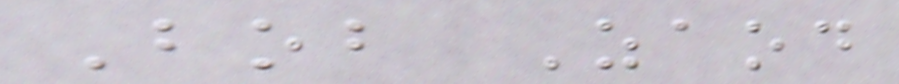Bob Zaod
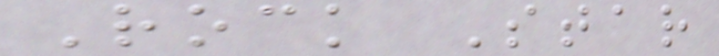Rock Star
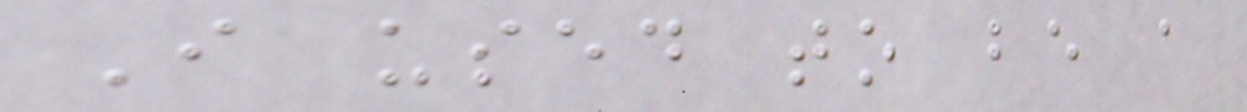I used to be a
